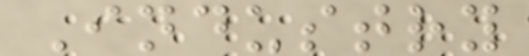Industry
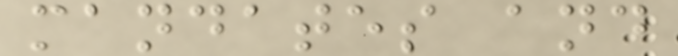mandates and
